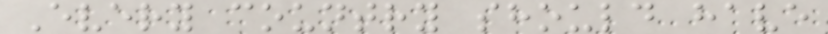Every country should have
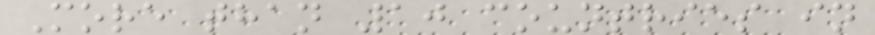More than 10 countries in
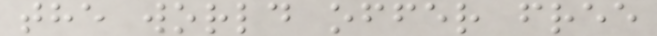the world offer free
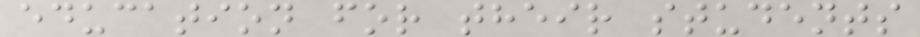education for their students
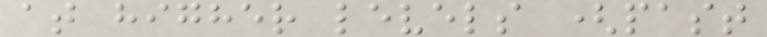at higher levels (past
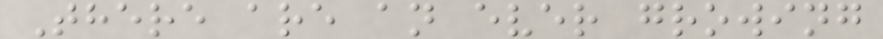There are an ever growing
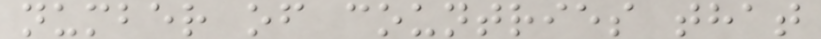number of countries that
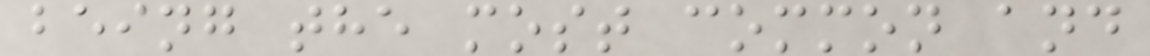being the most common and
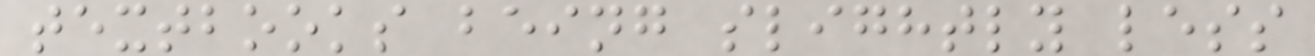textbooks being slightly less
